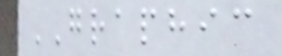GRAPHIC
